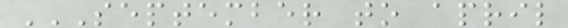SEPTEMBER TO APRIL
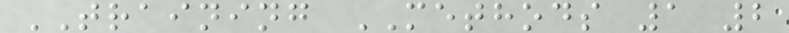TRAINING METHODS 1 2
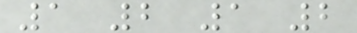1 2 1 2
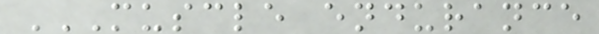MUSCLE ENDURANCE
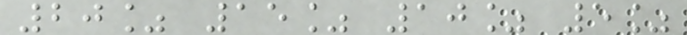20% 15% 10% 5%
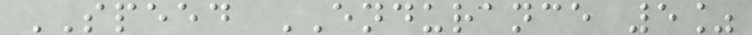SPEED ENDURANCE 5%
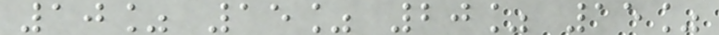10% 15% 20% 15%
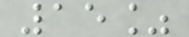15%
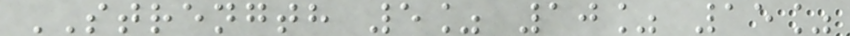STRENGTH 5% 10% 15%
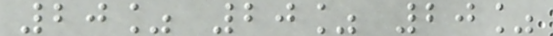20% 20% 20%
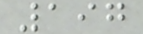197
